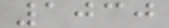1030
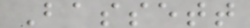Bassett
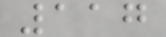117
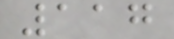117
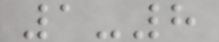1-8
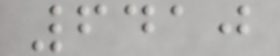6410
